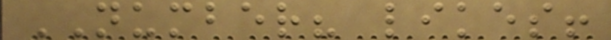NUMBER? likes!
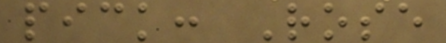pick: Rose
